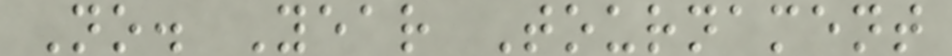No. Year Tournament
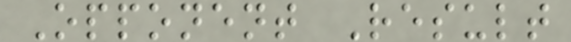Opponent Result
